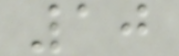10
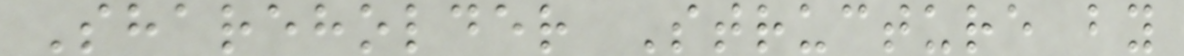Shareholder Structure by
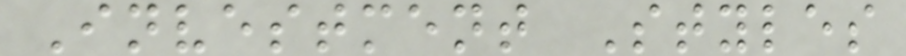Investment Styles
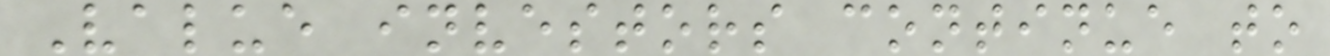Value investors continue to
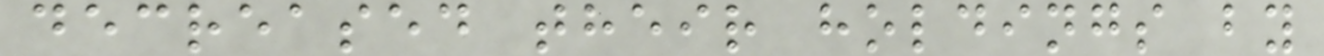decreased their holdings by
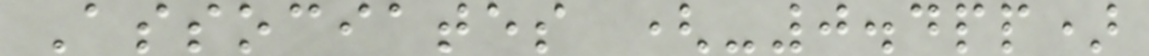Associates (-0.4pp)
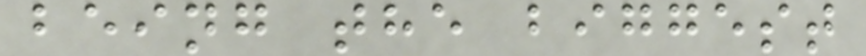being the biggest
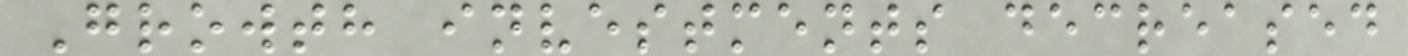Growth investments decreased
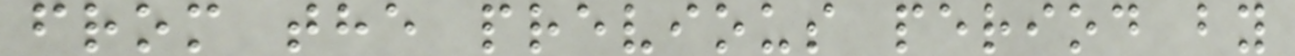from the previous period by
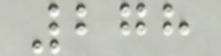278
